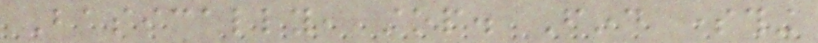Basically, stop. Find something
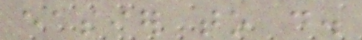easier to do.
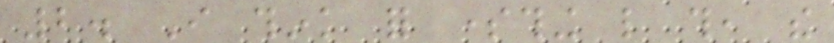2. I think for something like this, the
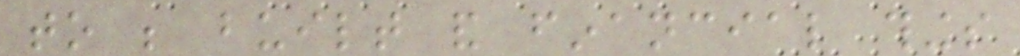to be built and financial things
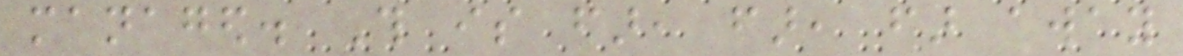managed. This is far, far, far away
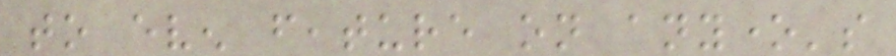to even feature on anyone's
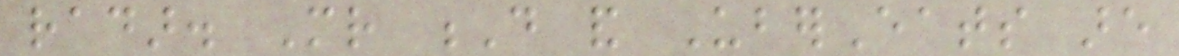radar. Mr D and UberEats are
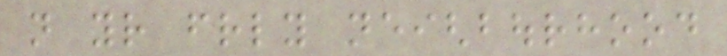not your friendly neighbourhood
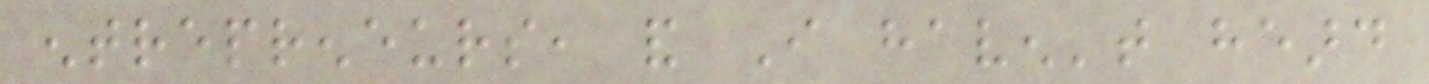entrepreneurs, and I haven't heard
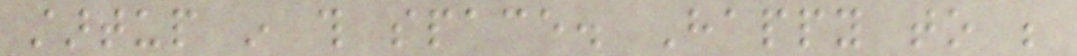startup in this space. Happy to be
